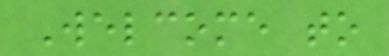Welcome to
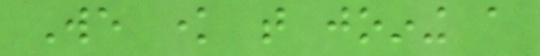We know that joining a
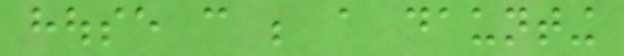house can be a daunting
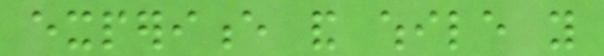experience and while you
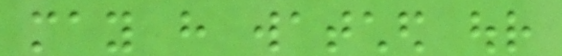may have watched our
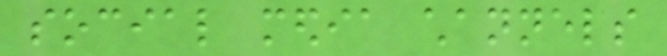social media channels
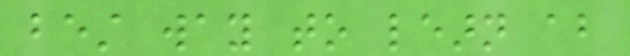best way to learn about
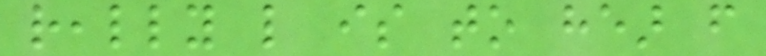really like is to hear from
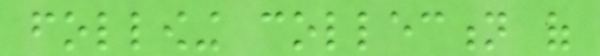following collection of
